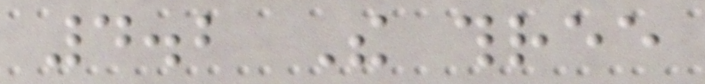4.2 The three
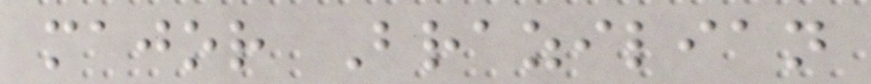major Brazilian
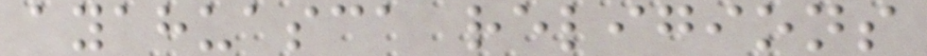ayahuasca religions
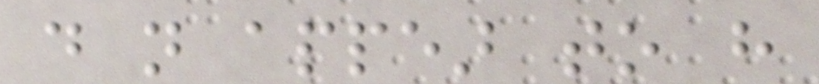do not appear to have
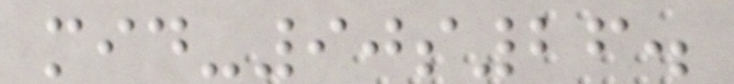mid-90s26.
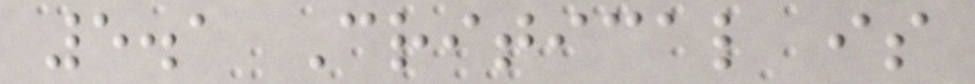5.1 Critical is
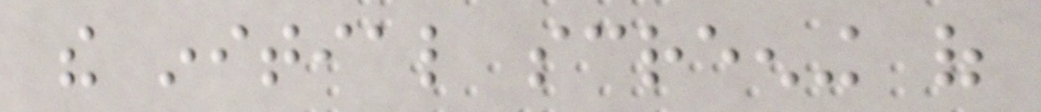the initial screening of
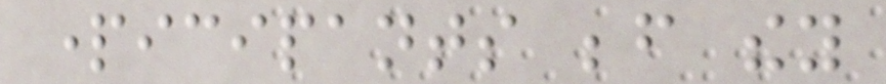participants before they
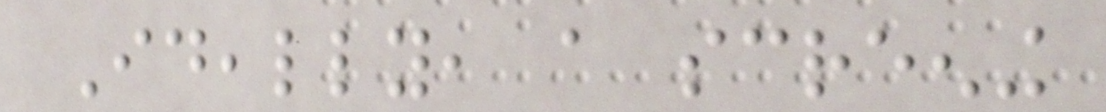Ideally, a screening
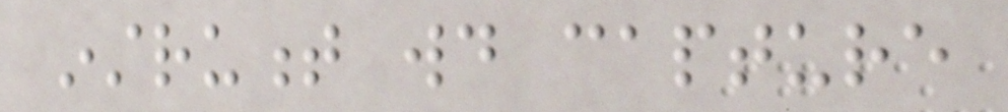instrument would capture
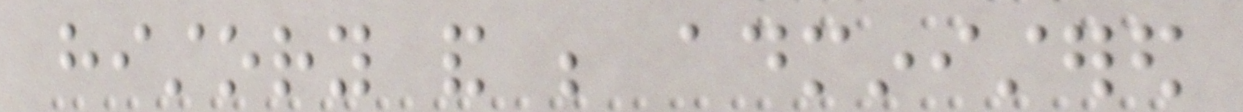history and be administered
